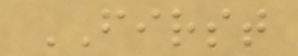FIRST
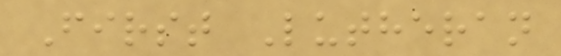First Lutheran
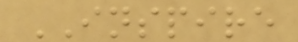INSPIRE
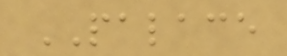PALACE
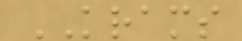KRAMS
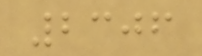2306
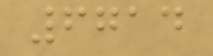6714
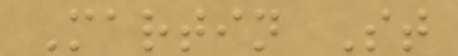Martin St
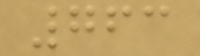763
